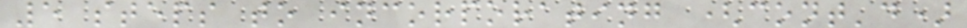5 steps to incorporating (cont'd)
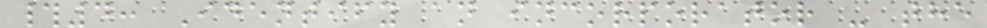#4: Identify an incorporator - the
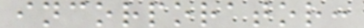incorporator:
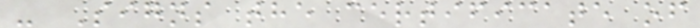- Signs the certificate of
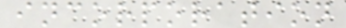incorporation
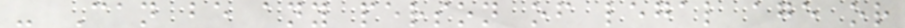- Can be any person of legal age or
